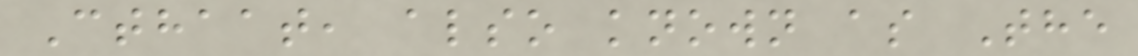Cthaat, also known as The
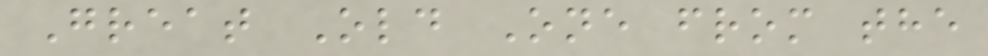Great Old One from the
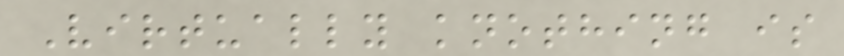Virtually knothing is
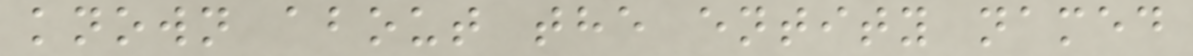known about the entity named
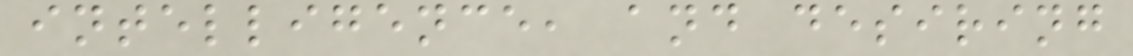intelligence, and desiring
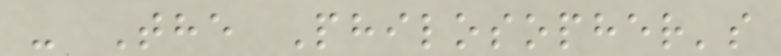- The Philosopher's
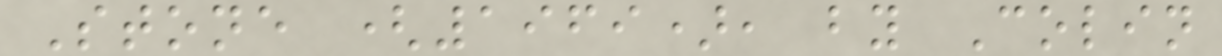Stone (1969), by Colin
